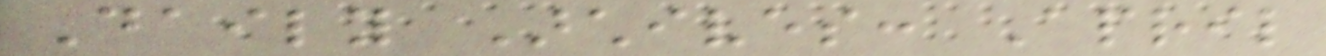Daily Archives: April
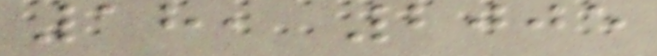18, 2005
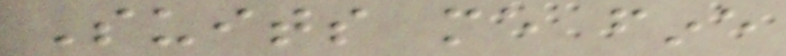Suits me fine
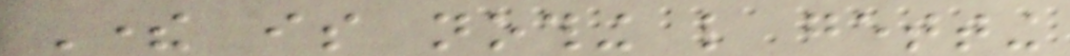There is nothing like getting
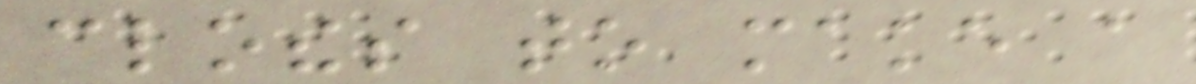clothes to make a
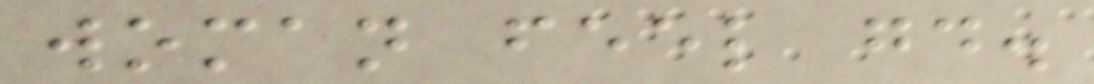woman feel good.
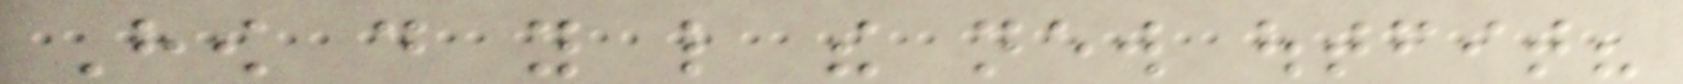How do you like the new outfit?
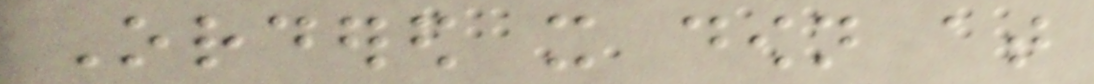Ordered it down at
